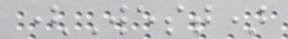(West)
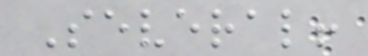Several!
